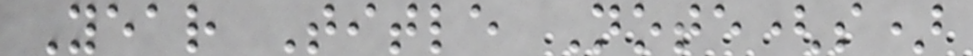Year Title Note(s)
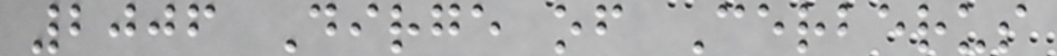2006 Dirge of Cerberus
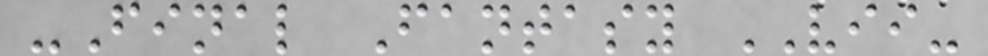-Final Fantasy VII-
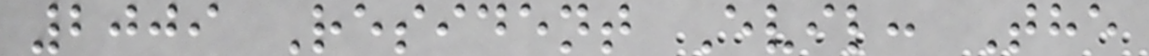2009 Resident Evil: The
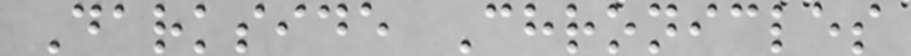Darkside Chronicles
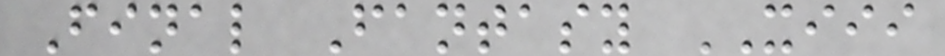Final Fantasy XIII
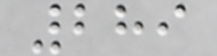289
